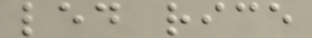led rice
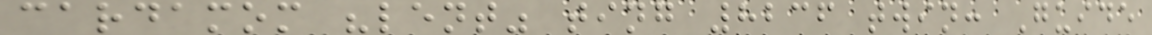cardamom "lent" ting 8236 twin: Guide
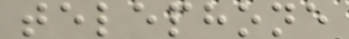telephone
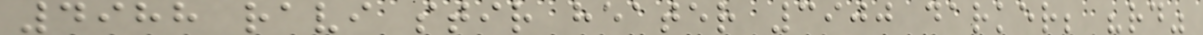4988 ravi stir heater 3900 darker; "rd"
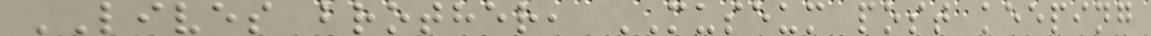LIVES brother, MUSEUM post keeping
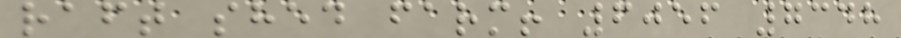raft shed farm! 6056 7348
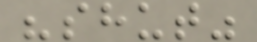"shut"
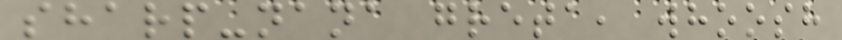sharp-nana greta, whoosh
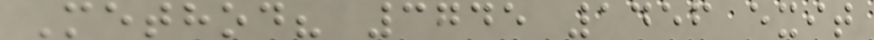Method? 3745 1456 exit
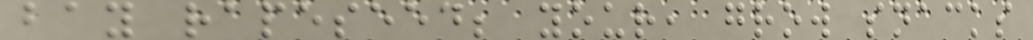bay rapeseed; your, grow snacks
